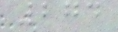274
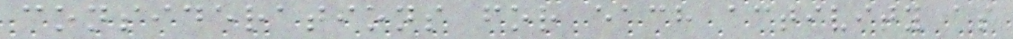considerations for each activity as
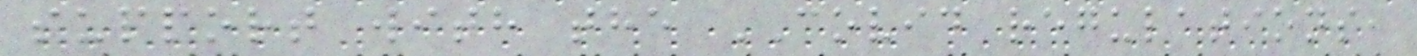support with the COVID regulations,
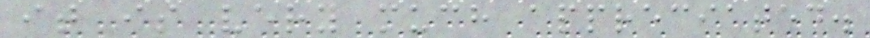it is very much appreciated.
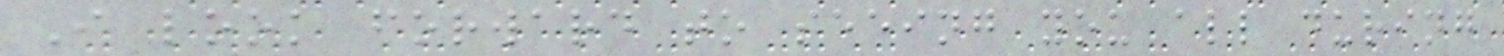I look forward to seeing you all during
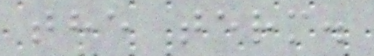the term.
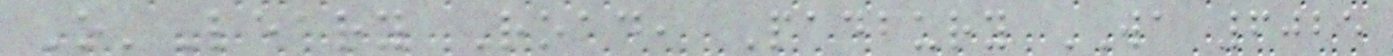O'Leary Road, Padbury WA 6025
